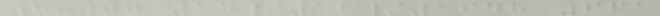8:07 14/12/1948 661
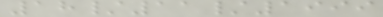18/11/1999
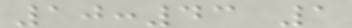10:43 1
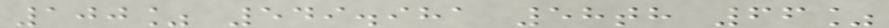100% 549.981 58th 66%
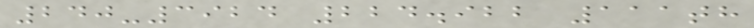240-3924 224.922 111th
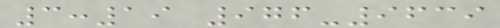3:19 976-9639
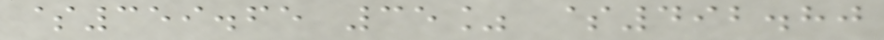$359.65 35% $492.80
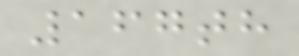167th
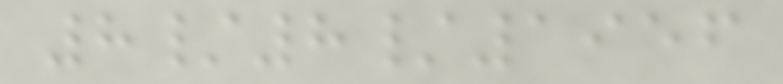8/8/1956
